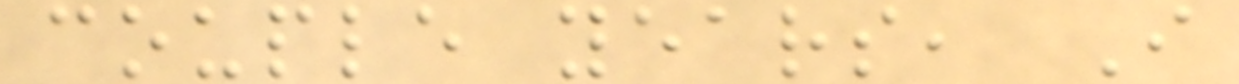couple years, I
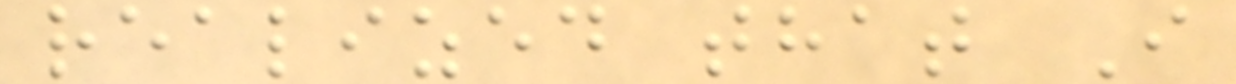realized that I
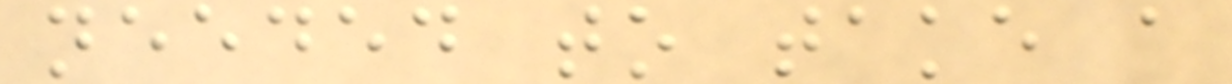needed to take a
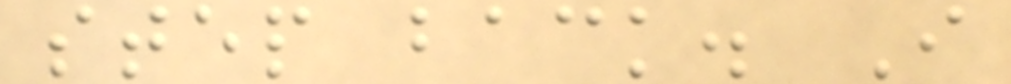step back. I
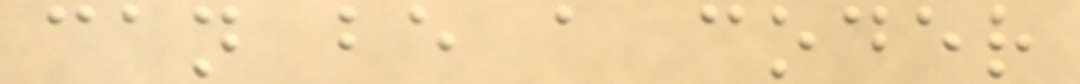can be a coder
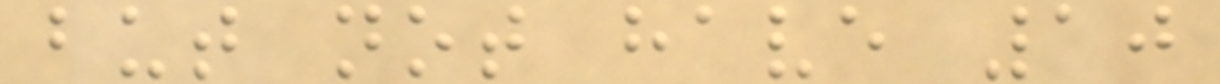but not have 10
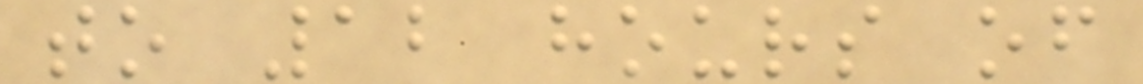to 12 hours of
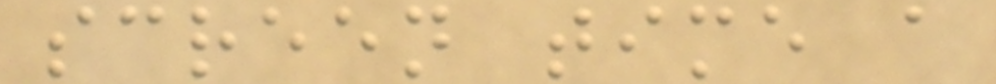screen time a
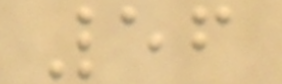56
